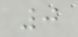0
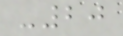-20
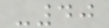-40
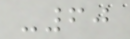-60
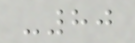-80
